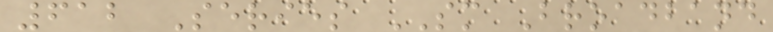612 Series SM Broadband
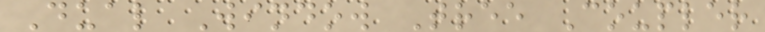Dual Window Tree Coupler
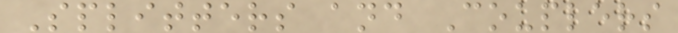Splitters and Couplers
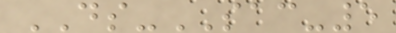DS-SAC-5
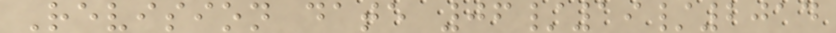Revision date 06/19/2014
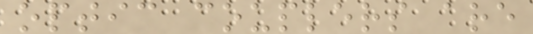optic couplers are
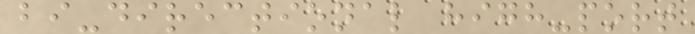bi-directional high-port
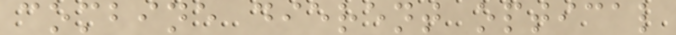combine dierent optical
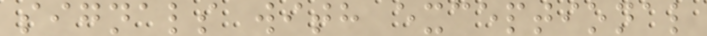signals with exceptional
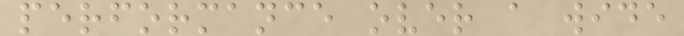performance over a wide
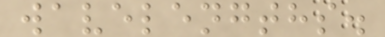wavelengths.
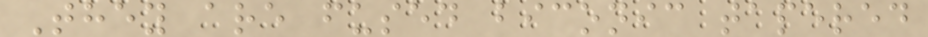They are fused biconic tapered
